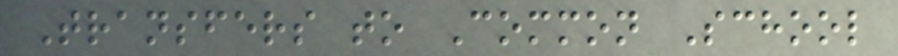Transfers to Common School
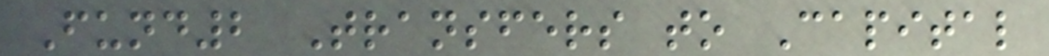Fund2 Transfers to Capital
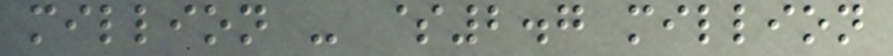million - $2.7 million
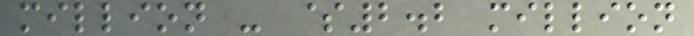million - $2.2 million
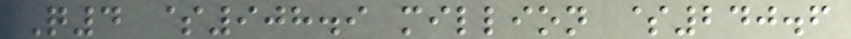Q4 $908.9 million $240.6
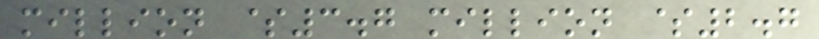million $3.7 million $2.7
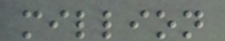million
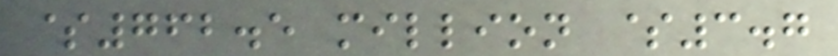$762.5 million $3.7
